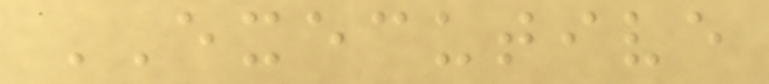EXECUTIVE
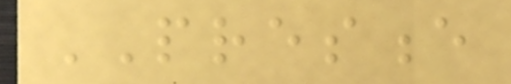PRESENCE
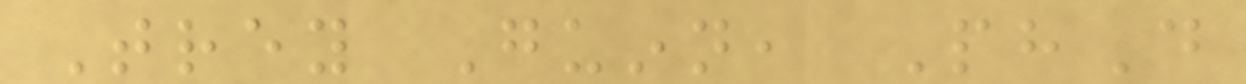Trey Guinn, PhD
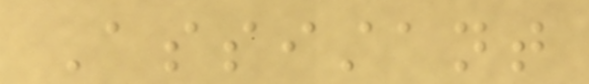Assistant
